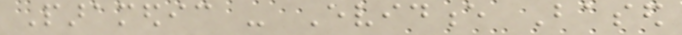Paramedic - Evidence Based
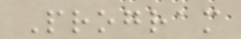Program
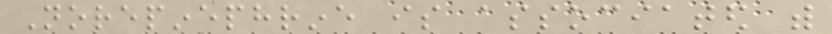Norepinephrine is associated with
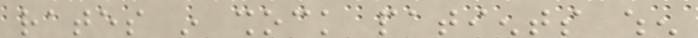rates in shock patients when
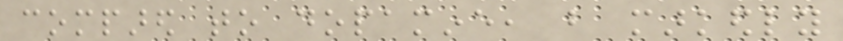compared to dopamine, but markedly
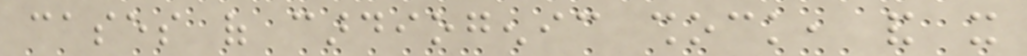cases of cardiogenic shock, and it
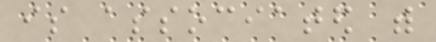is associated with
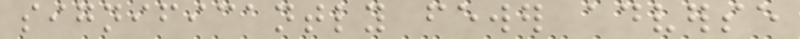significantly fewer adverse
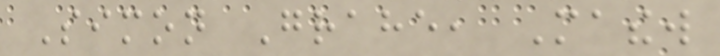Simon Grahe, Mathew
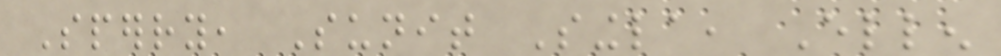Sperry, Sunit Singla, Ellen
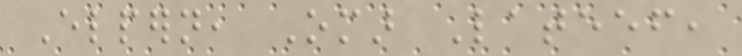Elpern, Omar Lateef,
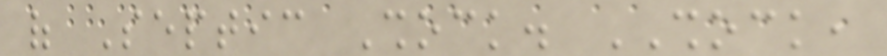of Septic Shock. SHOCK,
